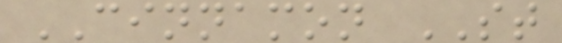CINNAMON ST
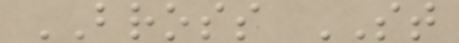BROSS ST
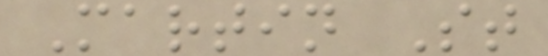Martin St
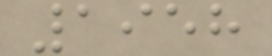1958
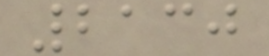2130
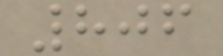806
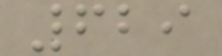629
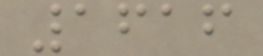1616
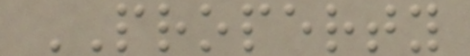PROPERTY
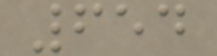654
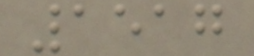1517
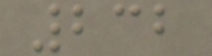232
